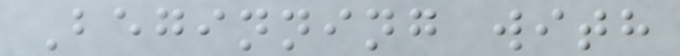Beginning with
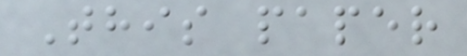This paper
